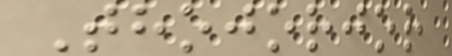Thojorjor
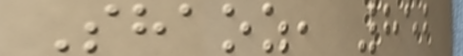Shaoz, 852
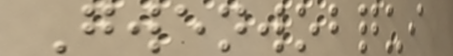Gwenwobqui
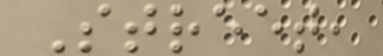Street,
